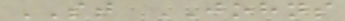ST JOHNS
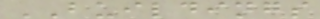BUILDINGS
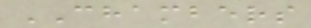CHAMBERS
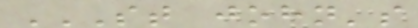ST JOHN'S
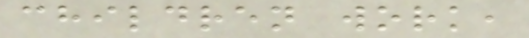children work,
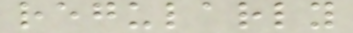regularly
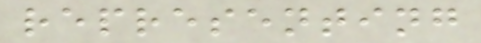representing
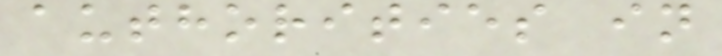authorities in
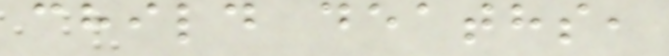child deaths,
